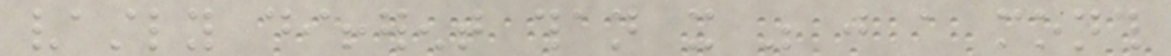vastly different than it was just a month
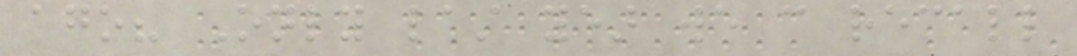ago? Only last year we can recall
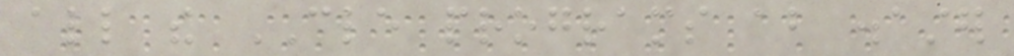all the CLE programs about disaster
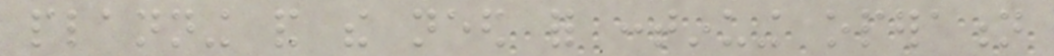planning and the need for continuing operation
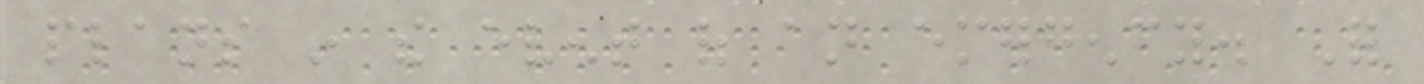plans in the event of an emergency. For
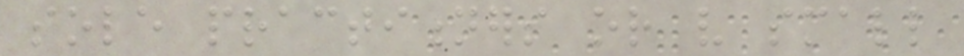sole practitioners or very small
